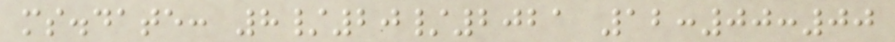ms.date: 8/20/2021 12:00:00
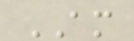AM
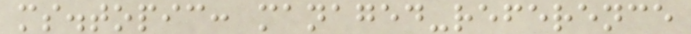ms.topic: managed-reference
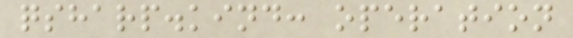qsharp.kind: operation
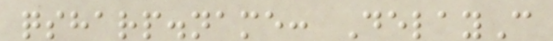qsharp.name: DelayC
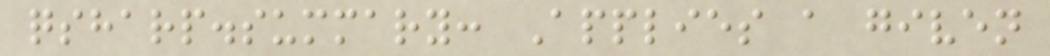qsharp.summary: Applies a given
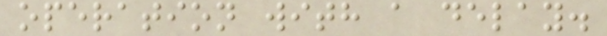operation with a delay.
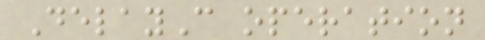DelayC operation
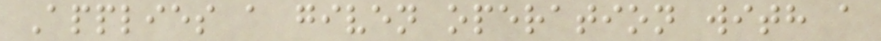Applies a given operation with a
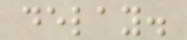delay.
